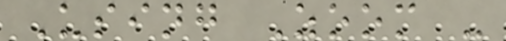Using Zoom -
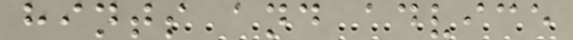hints and advice
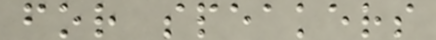for speakers
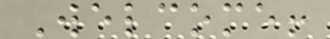Welcome!
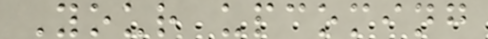Your upcoming
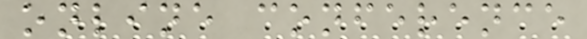online conference
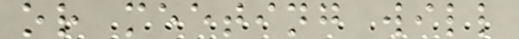or meeting will
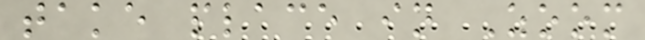take place in Zoom
